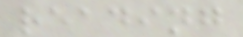reading
